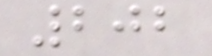202
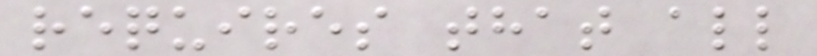requires that all
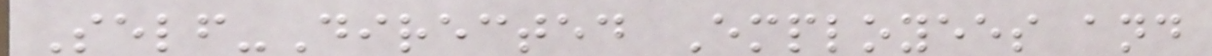Self-Directed Employees and
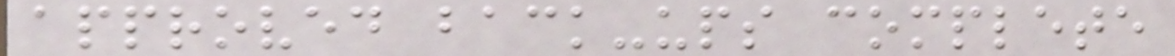approved back-ups complete
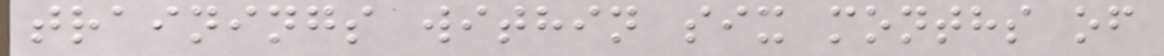trainings within six months of
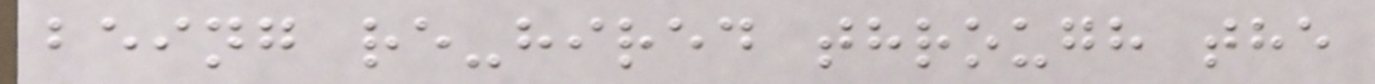being re-hired through the
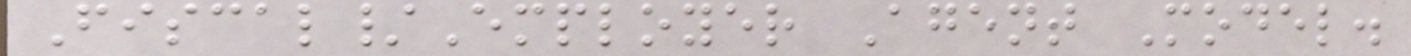Fiscal/Employer Agent Model.
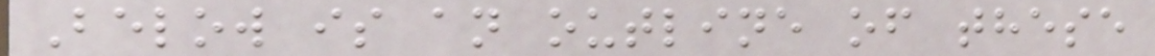Below is an outline of these
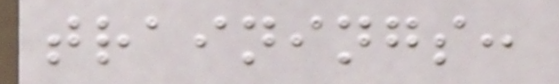trainings:
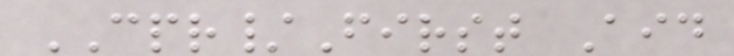CPR/First Aid
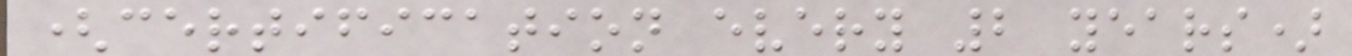(certification every 2 years)
